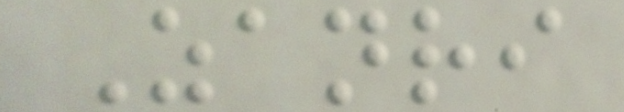Zanri
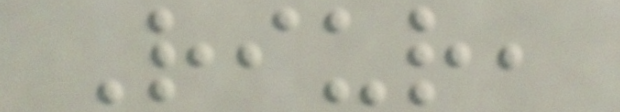Riur,
